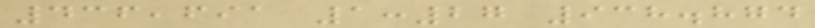436,691 1:27 938.874
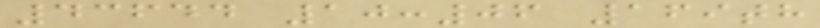43644 10:06 169th
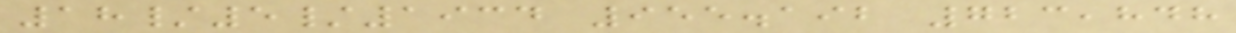18/5/1934 955.192 723,848
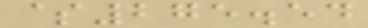$275.54
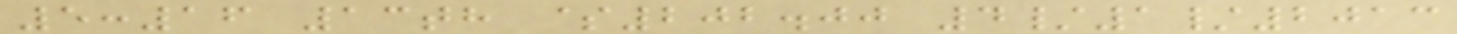5:16 13th $202.00 4/1/2013
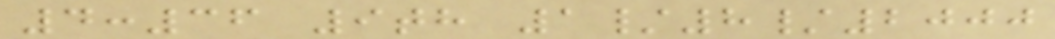4:36 9th 1/8/2000
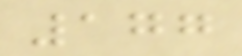177
